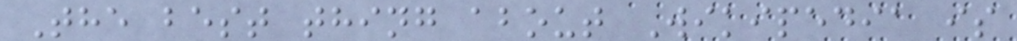The best thing about Wikipedia is
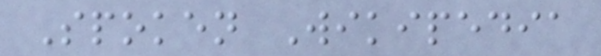Spoken Wikipedia
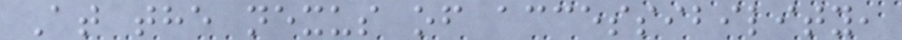At the nexus of accessibility,
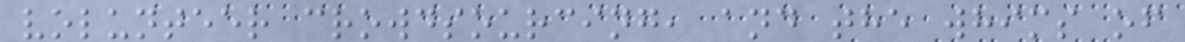volunteer crowdsourcing, and the whims of
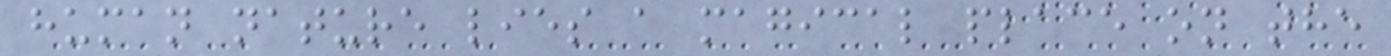human nature lies a magical place on the
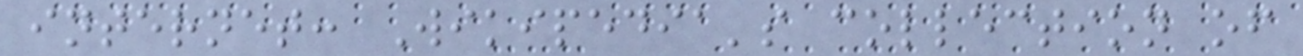internet: Wikipedia's collection of
